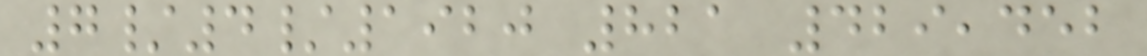7/4/1920 821 429,452
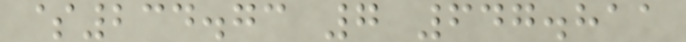$234.73 7 647.811
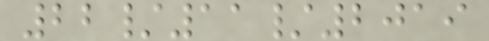22/11/2019
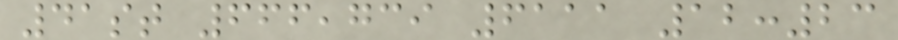41st 666,739 6111 12:23
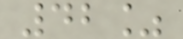42%
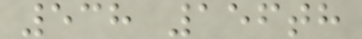538 156th
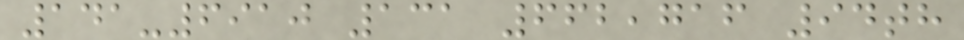141-6910 131 662,716 94th
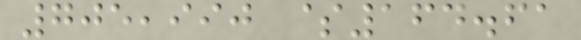705,990 $164.61
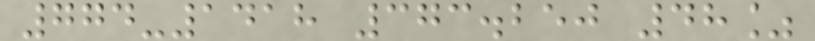774-1418 373.250 48%
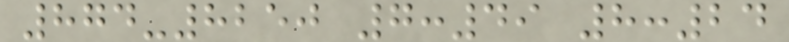874-8250 7:49 8:24
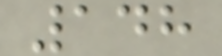148
